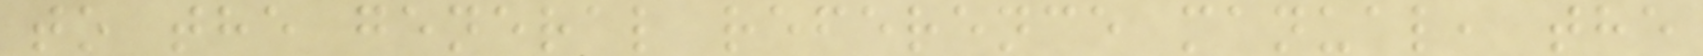to the general reference manual, the
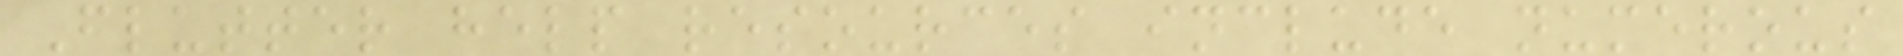Flutter help resources include numerous
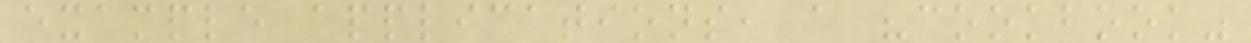example applications, a "cookbook"
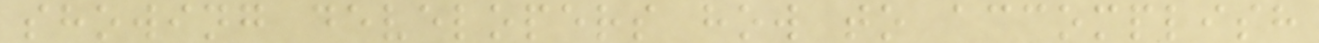showing developers how to accomplish
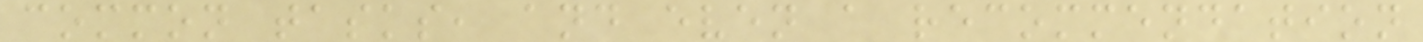common tasks, and even a recommendation
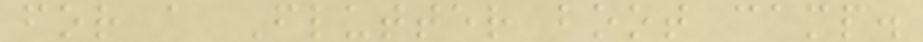for a Flutter boot camp.
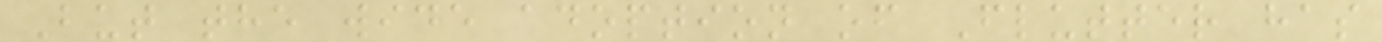But the wide adoption of Flutter has
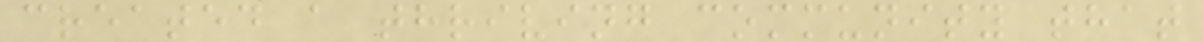created a thriving community that
